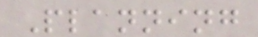Planning
